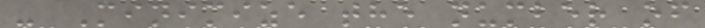- Minimize the number of
